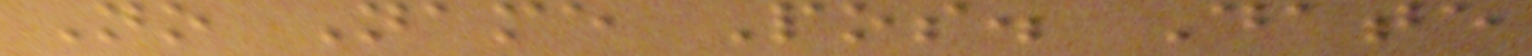No Name Pos. Date
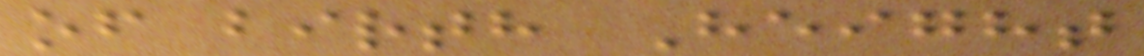of birth Height
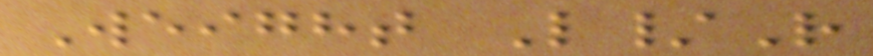Weight L/R
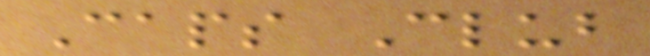Caps Club
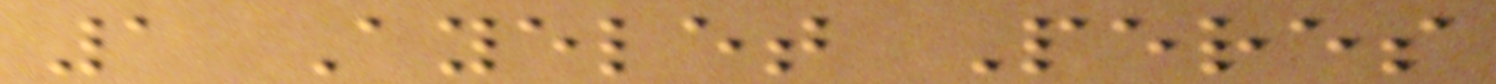1 Ayelet Peres
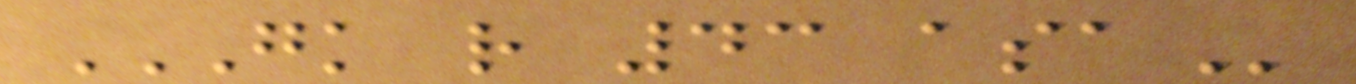GK R 43 ASA
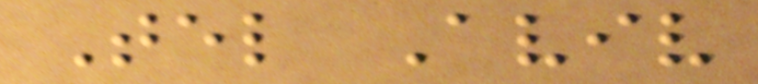Tel Aviv
